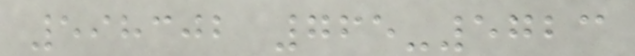598302 765-5723
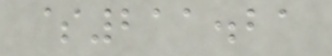$211.21
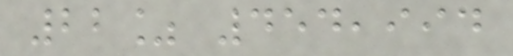22% 454,994
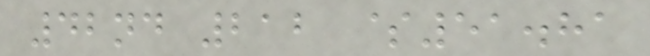42nd 212 $51.81
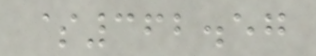$362.57
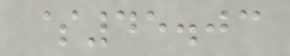$45.03
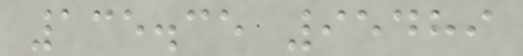135.35 95489
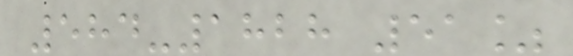584-1828 51%
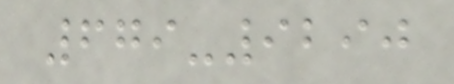679-9290
